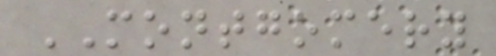MONTGOMERY
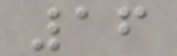16
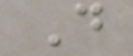D
